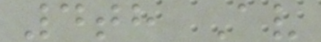4th Av
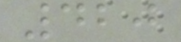420
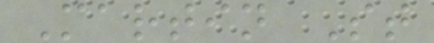Martin St
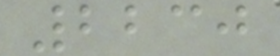2230
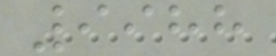9988
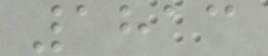1813
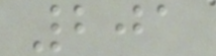201
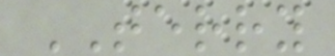TERRY
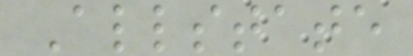Allstate
